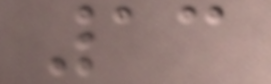13
